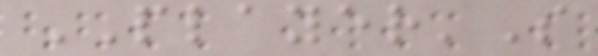PLAYER'S
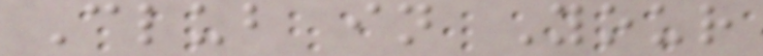Club in Your
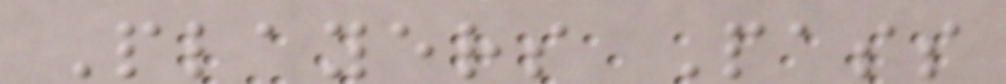Players Pass
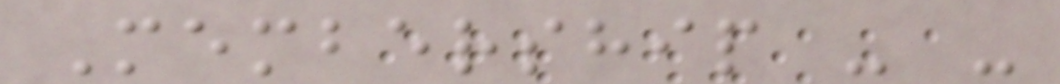Membership - -
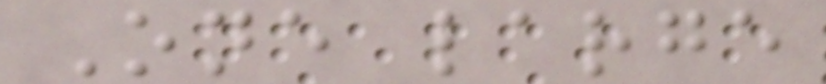One large
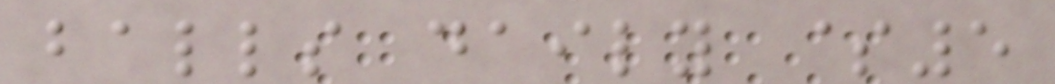balls daily $5
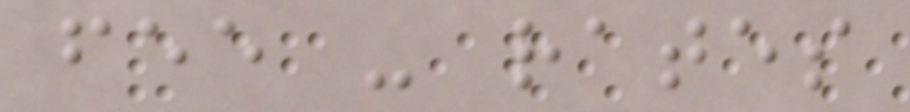fee - rates
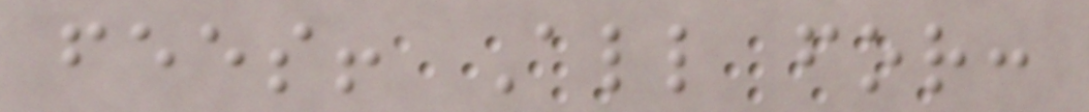fees! All for:
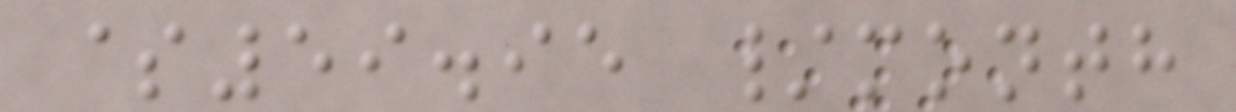$59.95 /month
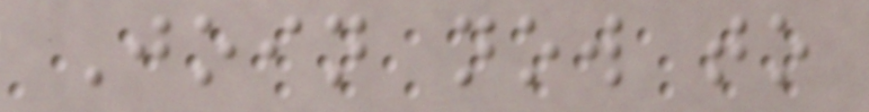Join now to
